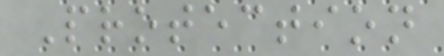Protection
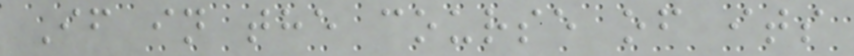If in the course of its
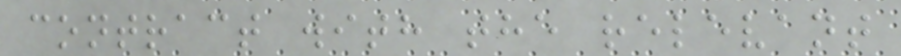contract with the relevant
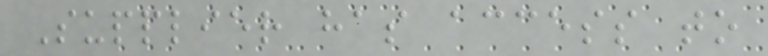Supplier has access to
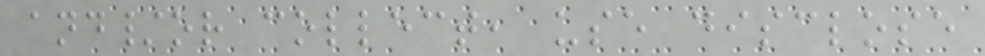and/or collect, use disclose
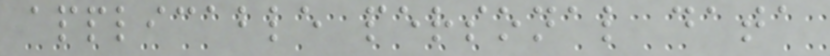applicable personal data
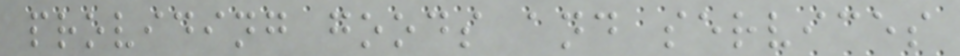providing goods and services
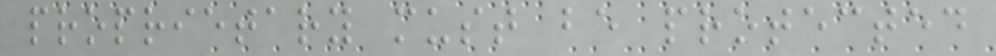proprietary must be protected
